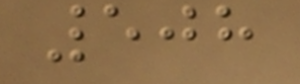508
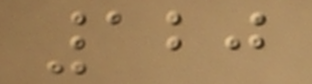120
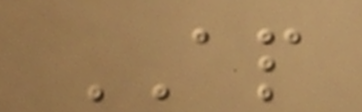AP
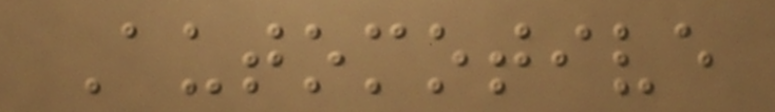Automotive
